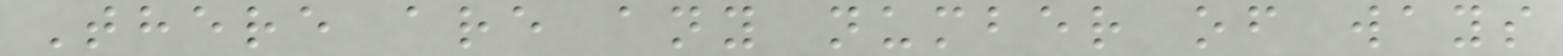There are any number of ways
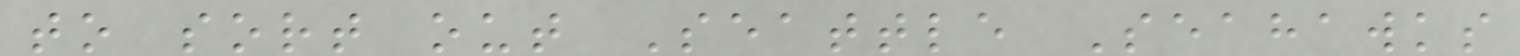to sort out Seattle Seahawks
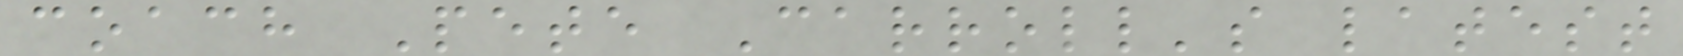coach Pete Carroll's latest
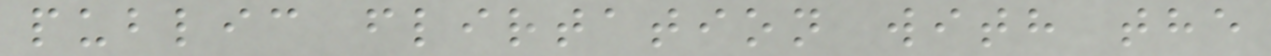public flirtation with the
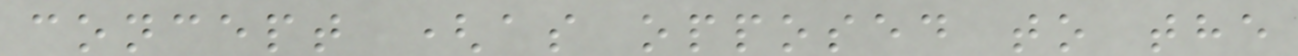concept (as opposed to the
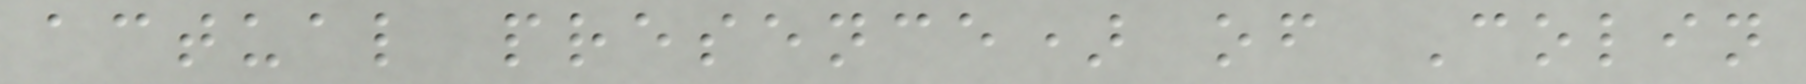actual presence) of Colin
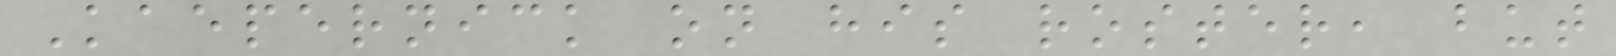Kaepernick on his roster, but
